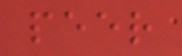peer
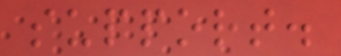support.
